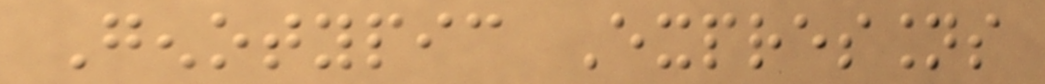Genotypic Expressions
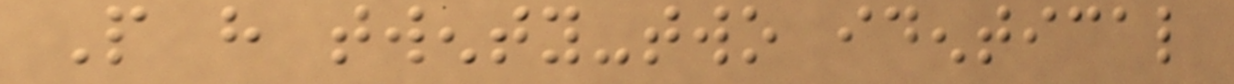People have twenty-two identical
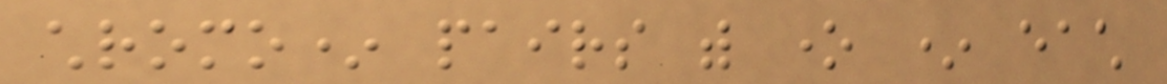chromo* pairs with one * each
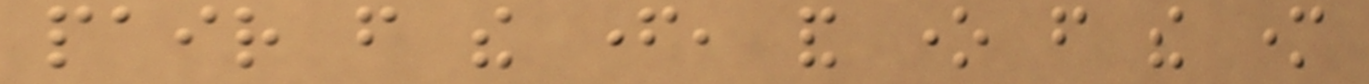pair from the father, and one from the mother
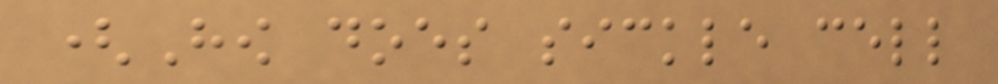(How does sickle cell
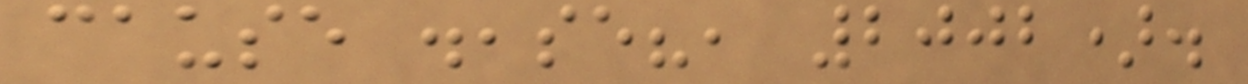cause disease?, 2002).
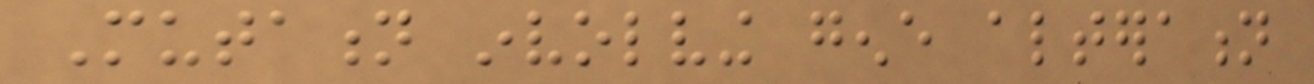Mutation involving gene alteration
